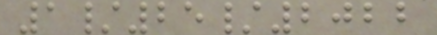1/25/2022
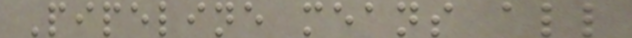Pipeline means all
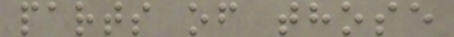parts of those
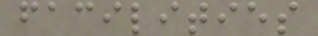facilities
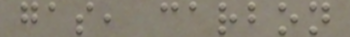gas, carbon
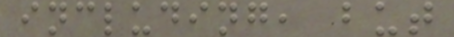including, but
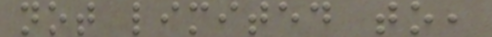not limited to,
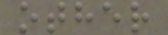other
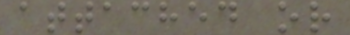attached or
